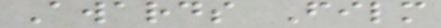Awards Film
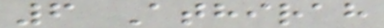6 Athirah
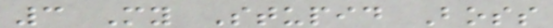3 My Stupid Boss
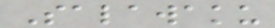Salawaku
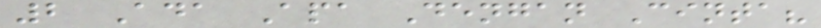2 Ada Apa Dengan Cinta?
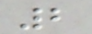2
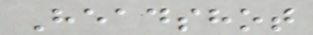Headshot
